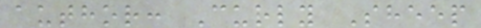author: Curly Sheep
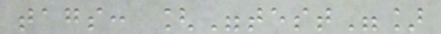tags: ["test"]
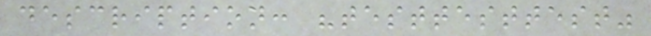description: "testtesttest"
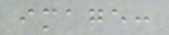image:
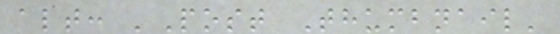alt: 'Post Thumbnail'
